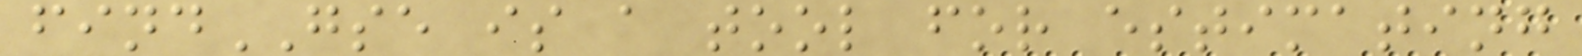findGSE is a tool for estimating
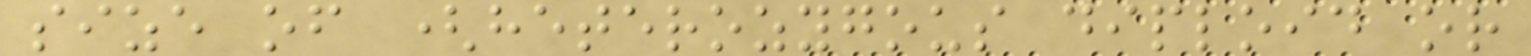size of (heterozygous diploid or
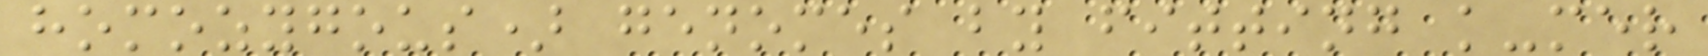homozygous) genomes by fitting k-mer
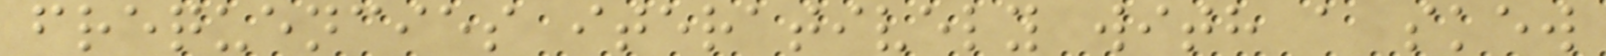frequencies iteratively with a skew
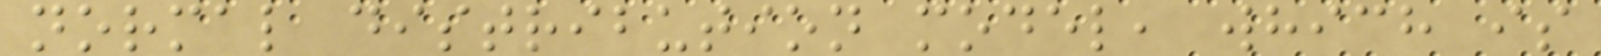normal distribution model, which is
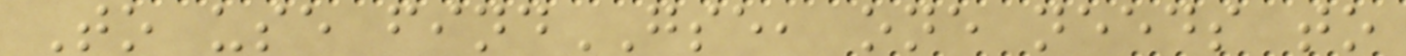To use findGSE, one needs to
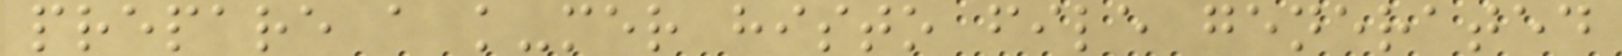prepare a k-mer histo file generated
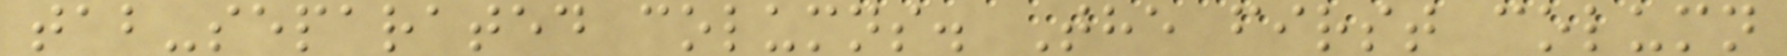tab-separated columns. The first column
